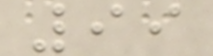99
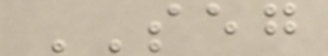SEG
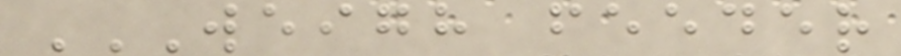WEIGH FEEDER
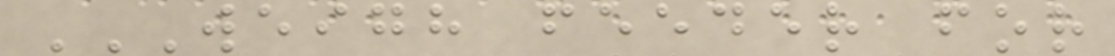WEIGH FEEDER FOR
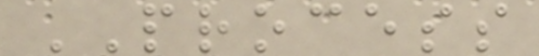PROCESS
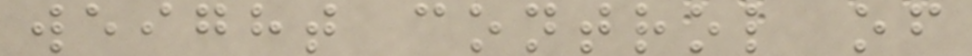weight control of
